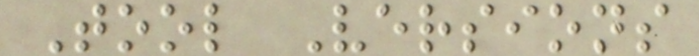Tool Versions
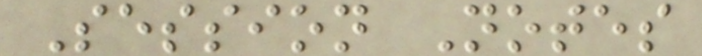Session Notes
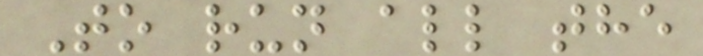To run all the
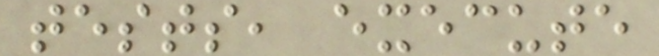tests, execute
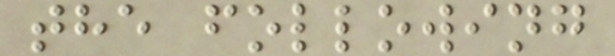the following
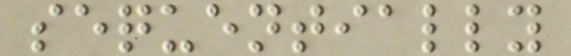sequentially
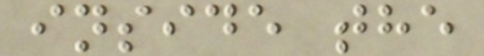inside the
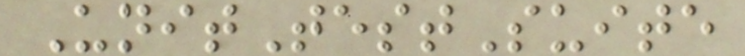UnitTestSuite
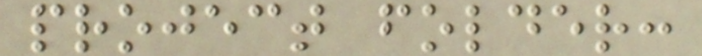project folder:
